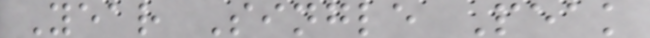Year Single Peak
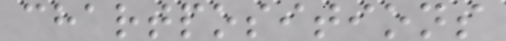chartpositions
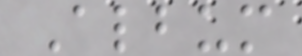Album
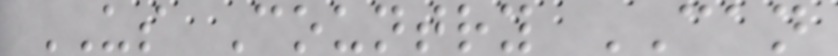US Country CAN
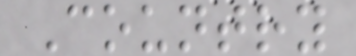Country
